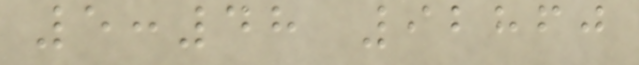5:48 92860
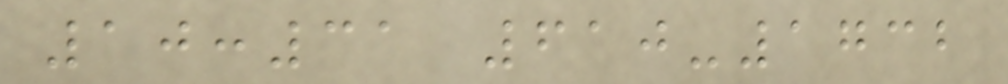10:31 610-1732
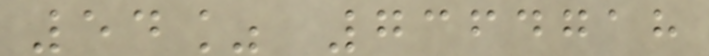54% 7364718
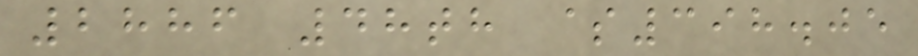2886 48th $398.05
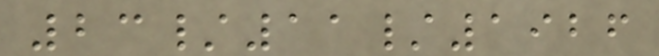23/11/1926
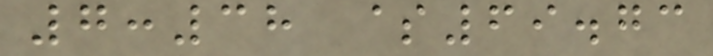7:38 $69.73
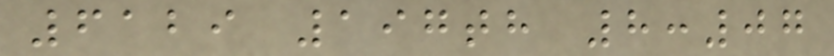6129 197th 8:07
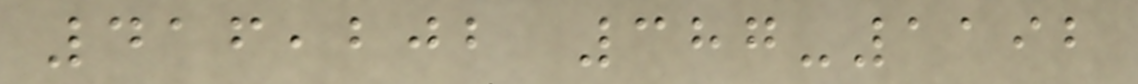416,202 387-1192
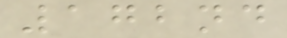172nd
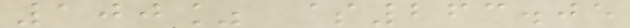100% $263.05
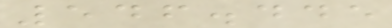546.445
